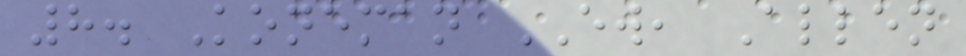8. Koneman EW, Allen
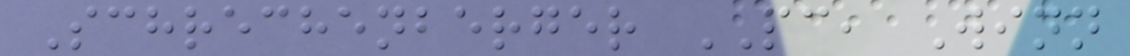Schrechenberger PC, Winn
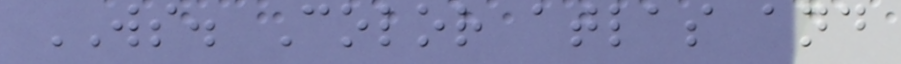WS. Color atlas and
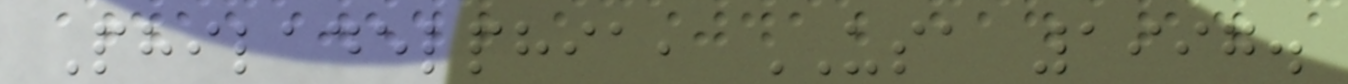Philadelphia, USA 1997.
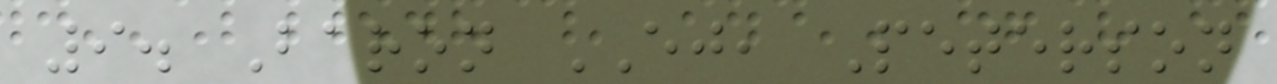9. Baron EJ, Peterson
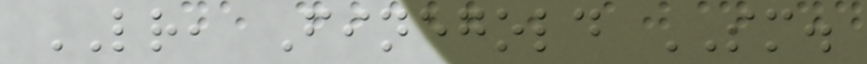LR, Finegold SM.
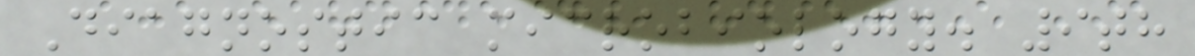Diagnostic microbiology. 9th
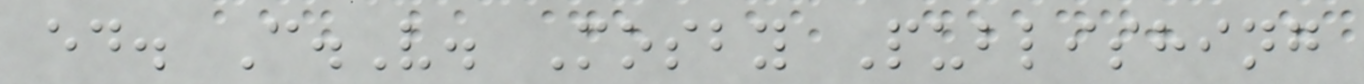ed. C.V. Mosby Publishing
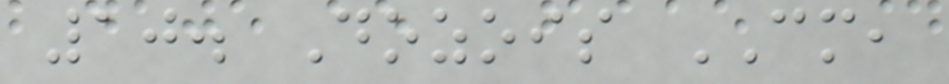10. Dozois CM,
